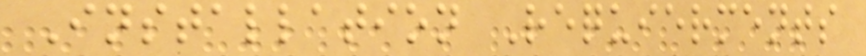Installation Requierments
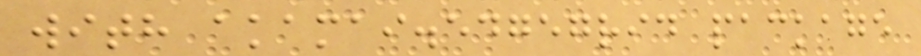with akamai.edgegrid package
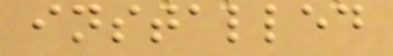installed
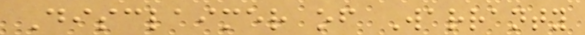Disclaimer of Warranty
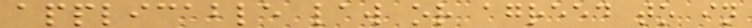applicable law or agreed to in
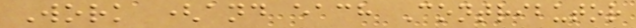Work (and each Contributor
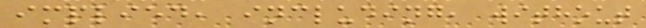implied, including, without
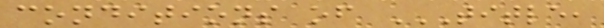conditions of TITLE,
